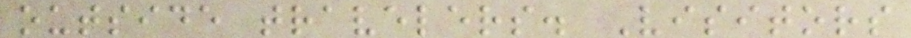outside travelers. Visitors
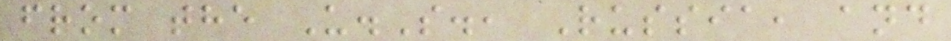from the U.S., Russia, and
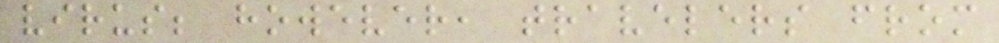virus; however, travelers from
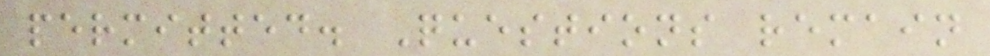permitted. Questions remain
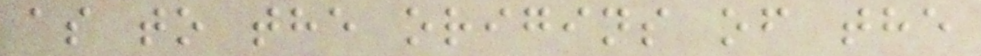as to the origins of the
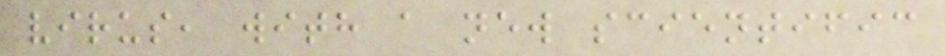virus, with a new scientific
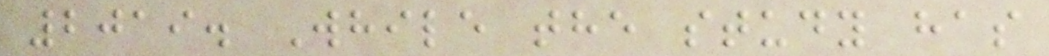2019. While the study has
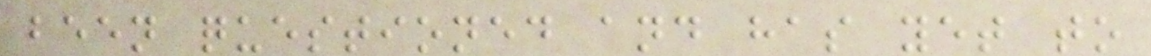been questioned and has yet to
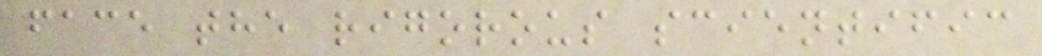face the rigorous scientific
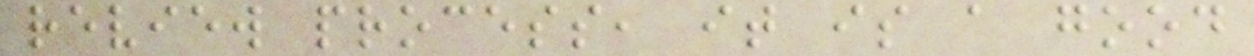review process, it is a good
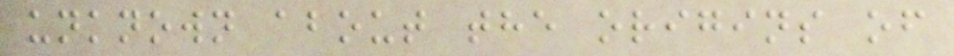unknown about the origins of
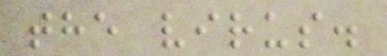the virus.
